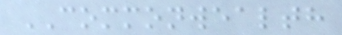COMMONWEALTH
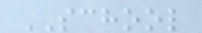SCHOOL
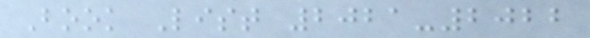Book List 2021-2022
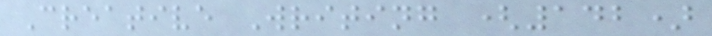Creative Writing (142)
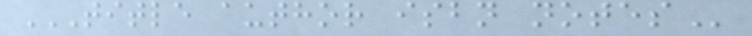TITLE AUTHOR ISBN NOTES
